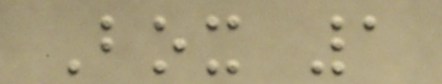Box 1
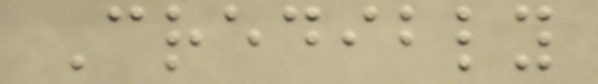Credibly
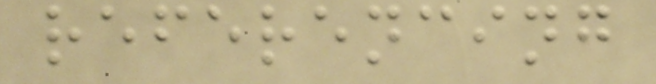referencing
